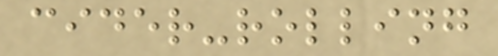cider-rolling
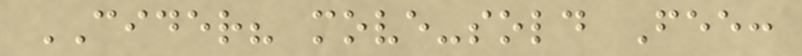CIDER? move-sold Fee:
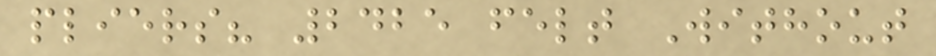pliers? 2425 felt Without
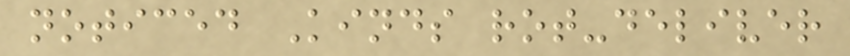noticed Kinds rot-deliver
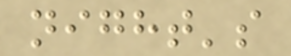night's
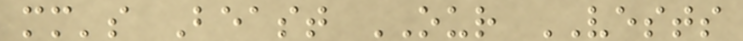mm's Beast OUR VESTS
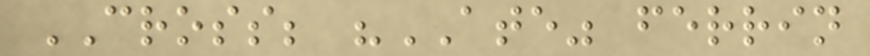CROSS; "ATE" ferrin
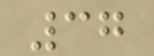37
